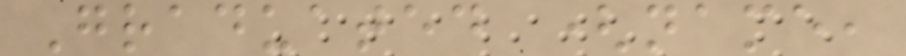Graduated (name,
